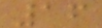16
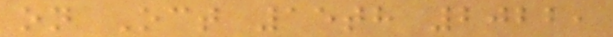on Oct 15th 2022,
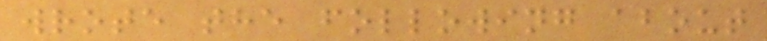wrote the following about
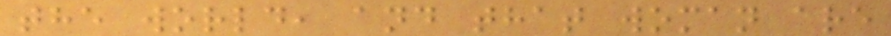the world, and that woman are
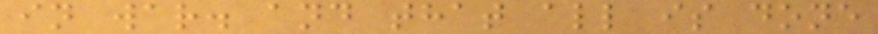in war. and that all is done
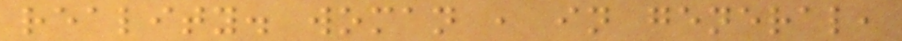reality. woman , in general,
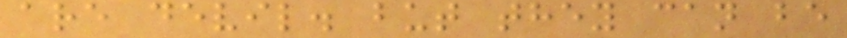are devil. but they can be
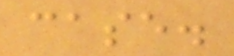case.
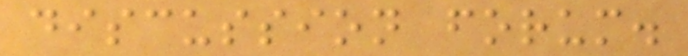discussion forum.
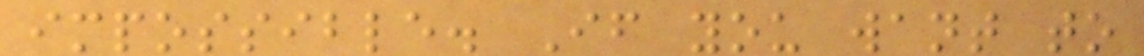impossible. If you want to
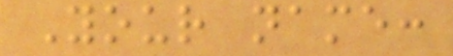Your name:
